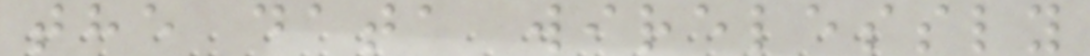the data wirelessly
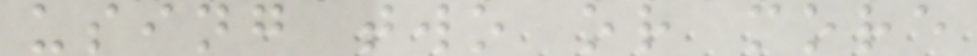using two or more
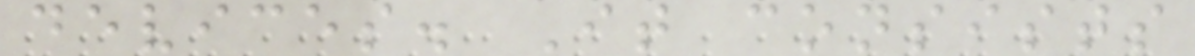devices. It consists
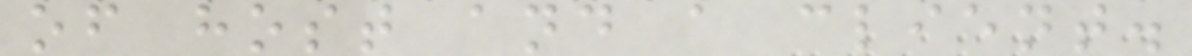of host and a client.
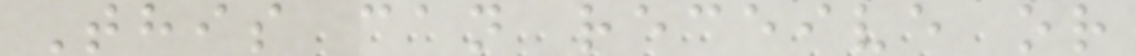This can receive or
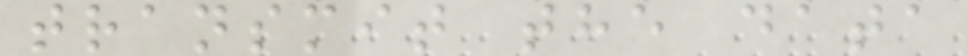transmit the data
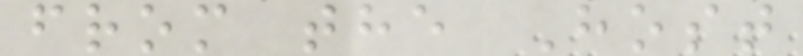from the Host
